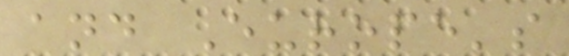and Europe's
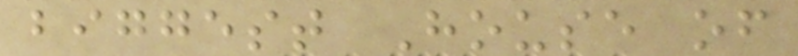biggest House of
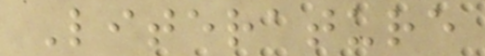Literature
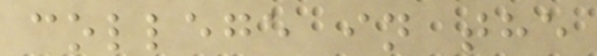college in the
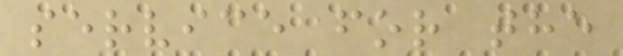service for the
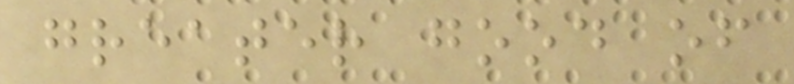greater good of
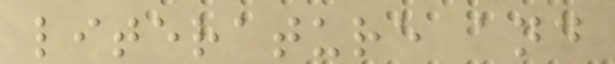literature and
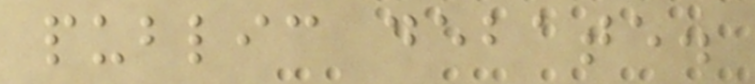public debate.
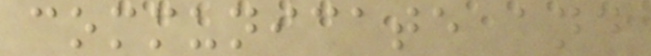communicate and
